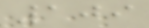109
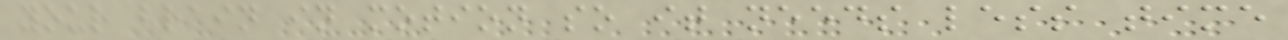your brain in motion so it needs less time
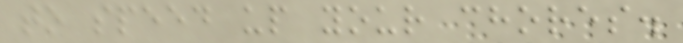to speed up your chores.
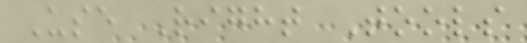Use Right Tools
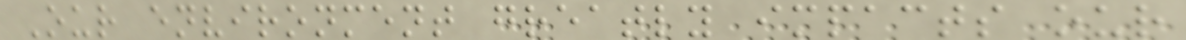Our environment greatly impacts our
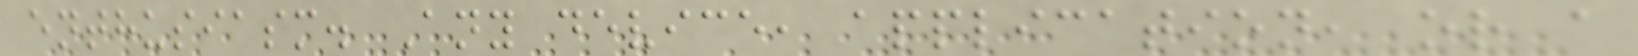enthusiasm. Any device, application, or a
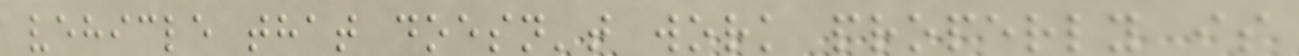vehicle that doesn't work properly is
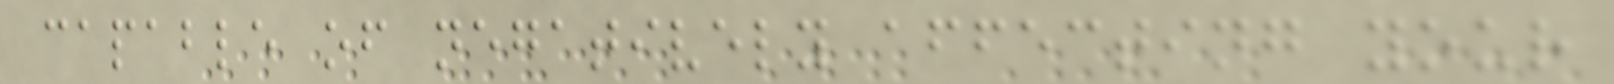capable of negatively affecting your
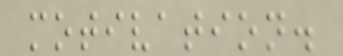motivation.
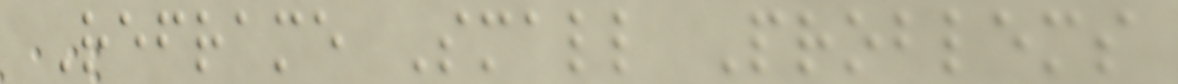Reframe Small Problems
